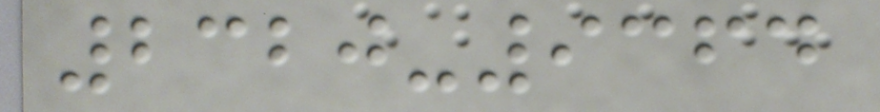2320-9364
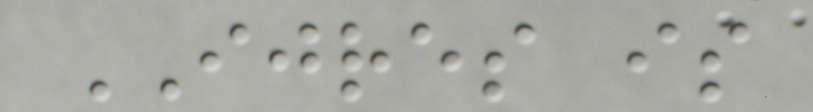IJRES is
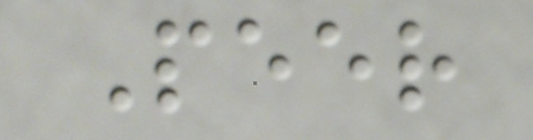Peer
